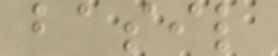basil
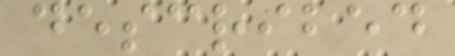described
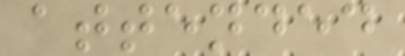attended
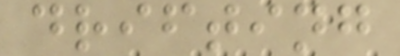drifting
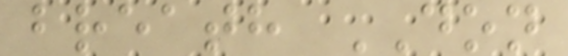breath DON
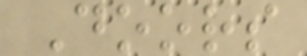Doors
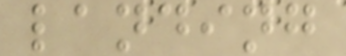landing
